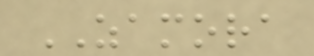ZAMORA
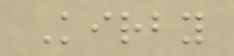Kirby
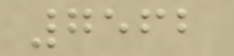7562
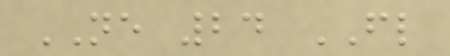NE 24 FL
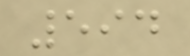594
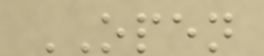OPEN
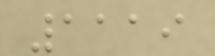1119
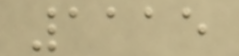1115
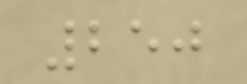250
